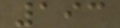193
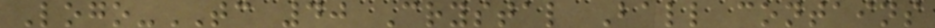Logo-TC 40 Crystal Ball contains
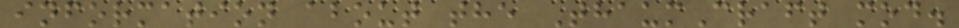information about the ThaumCraft mod.
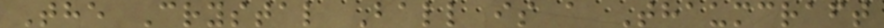The Crystal Ball is a Thaumcraft
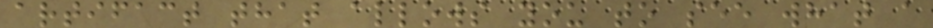artifact that allows you to see what a
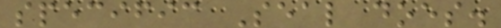specific Seal does.
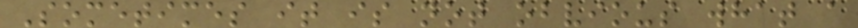Sometimes it is not obvious what a
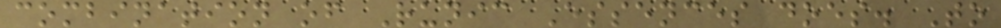combination of Runic Essences does. To
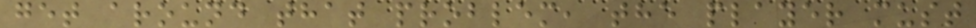get around that problem, the player must
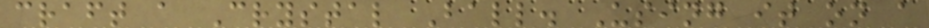craft a Crystal Ball. Using it on a
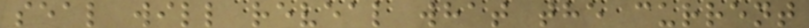seal will reveal what the current
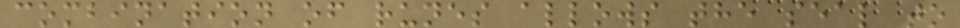combination of runes allows the seal to
